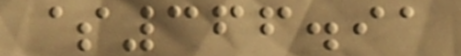$366.91
